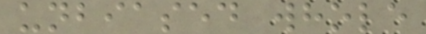unbiased whole
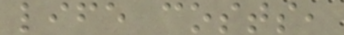life costs,
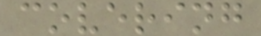covering
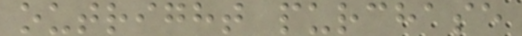outright purchase
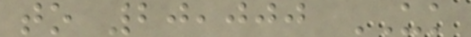to 20,000 UK
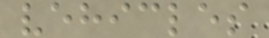vehicles
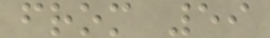from 59
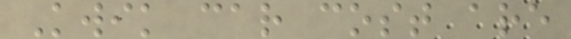Kwik car cost are
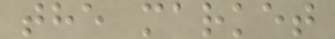the market
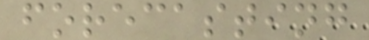forecasting
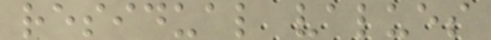residual values
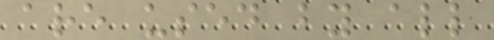are used by all
